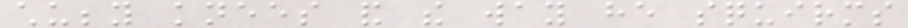chubby knees and the way he squirms
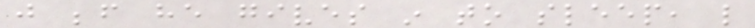just before he gives in to sleep, like
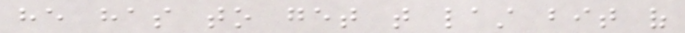he has to get that last bit of
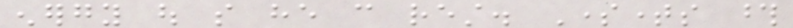energy out so he can rest. Sometimes those
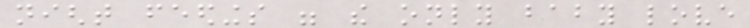night feedings were the only baby love
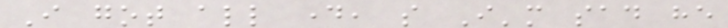I got all day, so I'm sad he
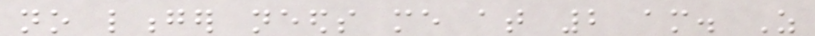no longer needs me at 2 am. As
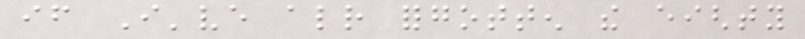if I've already forgotten the eighty
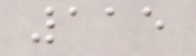115
